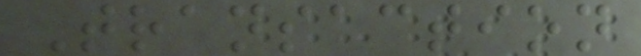Transaction
